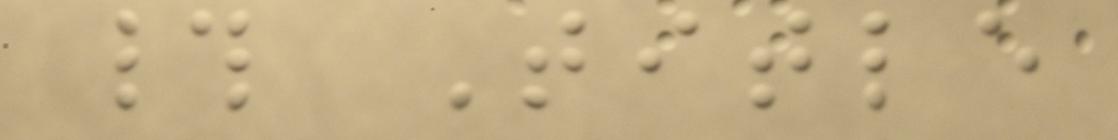# Title
